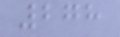278
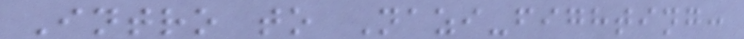Intro to Nazi-fighting:
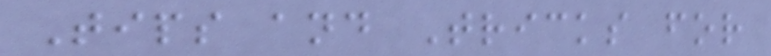Tips and Tricks for
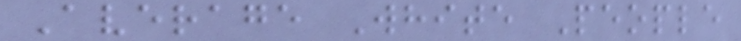Average White People
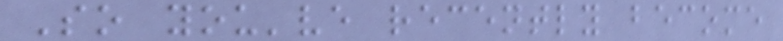So you've recently become
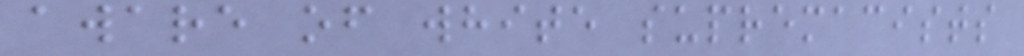aware of white supremacists
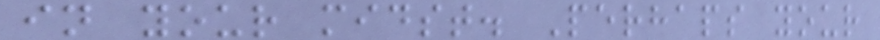in your midst. Perhaps your
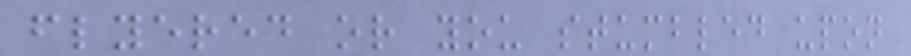flyered or you stumbled upon
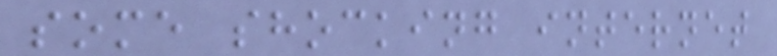some shocking internet
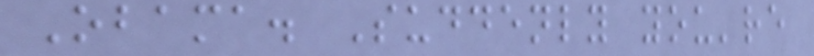Obama. Suddenly you're
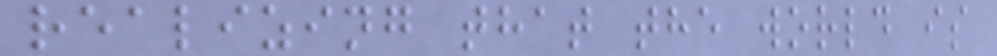realizing that the world is
